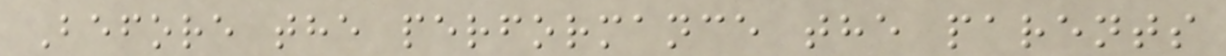Before the performance the parents
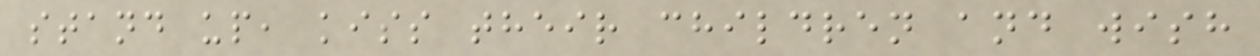stand up, kiss their children and wish
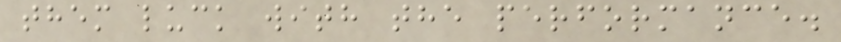them luck with the performance.
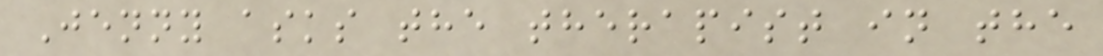Jenny asks the therapist in the
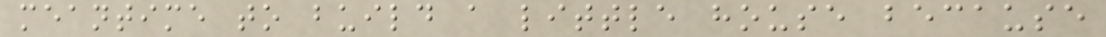meantime to build a little house because
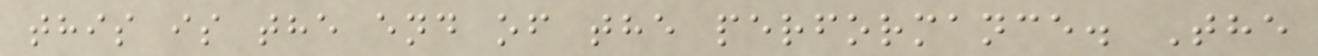this is the end of the performance. The
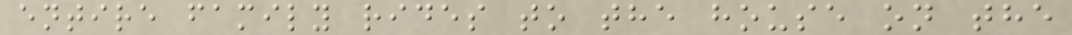entire family rides to the house on the
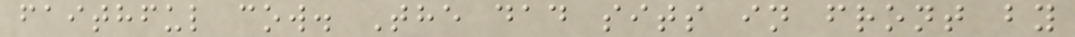faithful cow. The dad sits in front by
